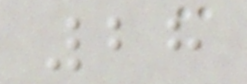28
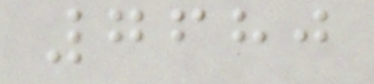7680
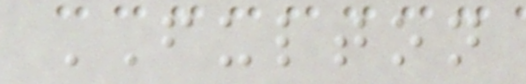FULTON
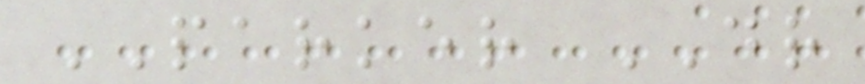PARKER DR
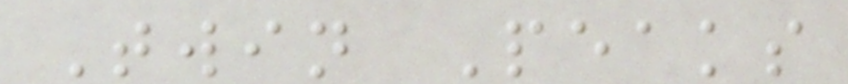Twin Peaks
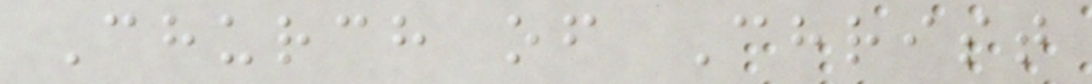Church of Christ
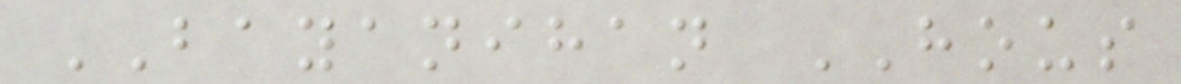BAYANIHAN HOUS
